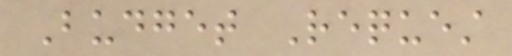Budget Request
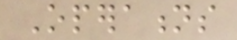Operations
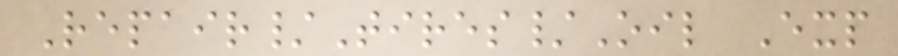Repair/Tires/Oil Exp
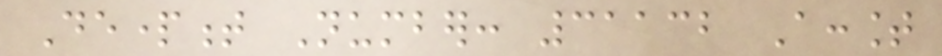Department Number: 31132 Account
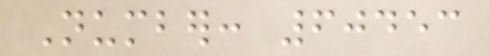Number: 60453
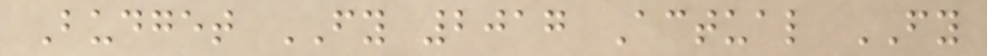Budget FY 2017 Actual FY
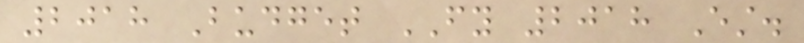2018 Budget FY 2018 Est.
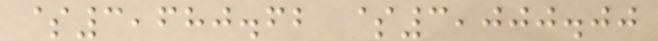$3,680.62 $3,000.00
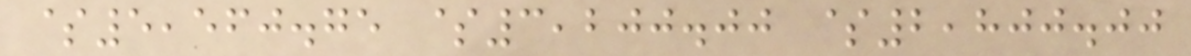$5,560.75 $3,200.00 $2,800.00
